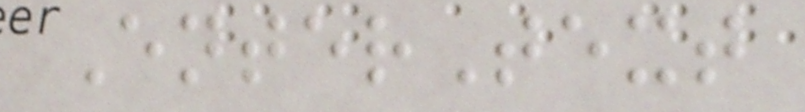EnterText
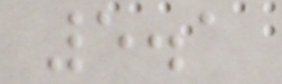5.1
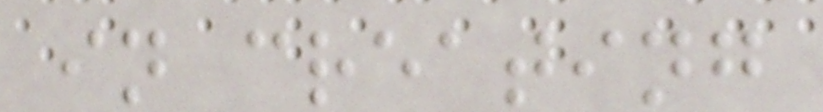in creating
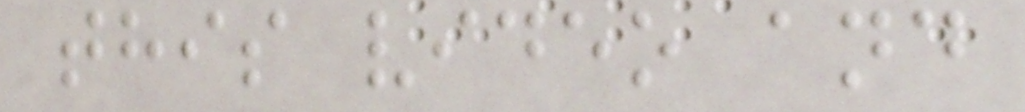this video and
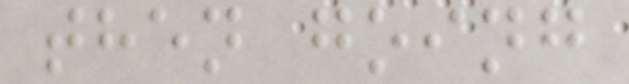then going
